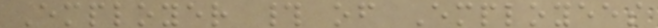Employer # of Employees
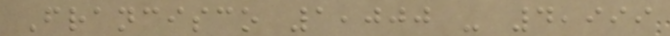Francisco 1,000 - 4,999
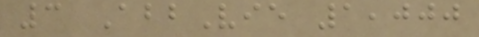3 AbbVie 1,000
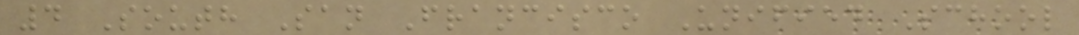4 South San Francisco Unified School
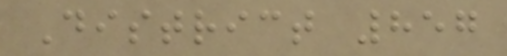District 857
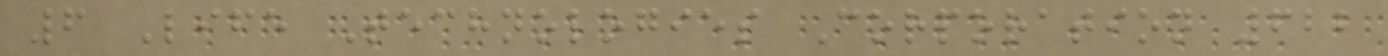6 Life Technologies Corporation 622
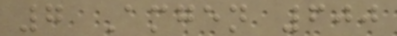7 Amgen 600
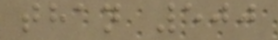than 500
